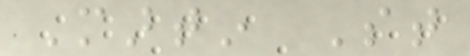Martin St
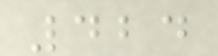424
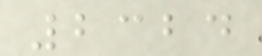2324
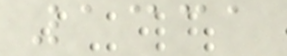1331
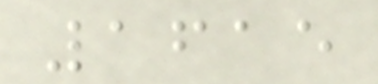1615
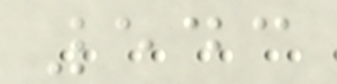543
